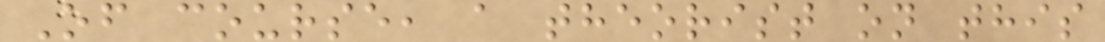Of course, a theorist on this
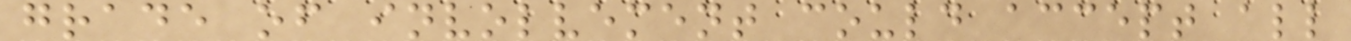grade of involvement could accept all
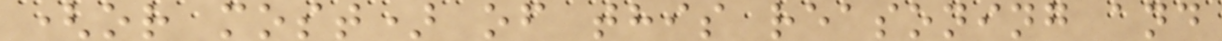(or most) of this reasoning and
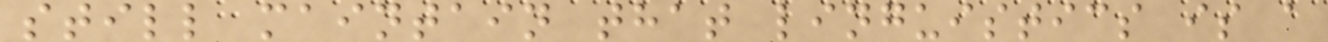still maintain that linguistics is a
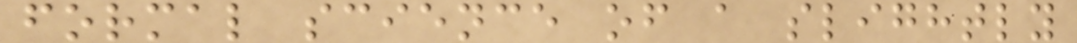formal science of a slightly
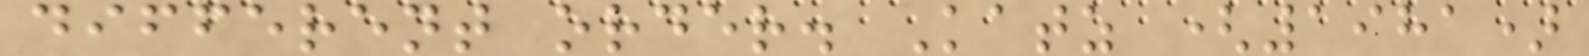different order. Katz (1981)
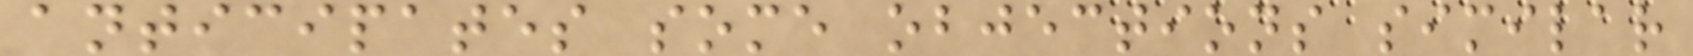anticipates some objections similar
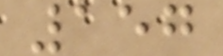157
